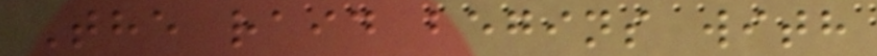The raid begins with
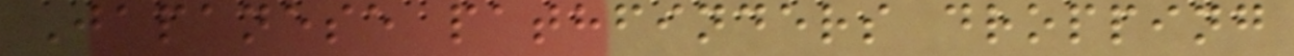Japanese pathfinders dropping
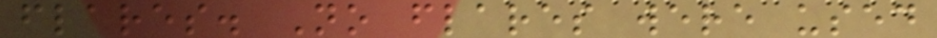flares. No flares were used
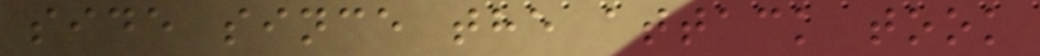side since the attack took
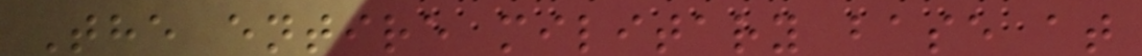The entire military base at
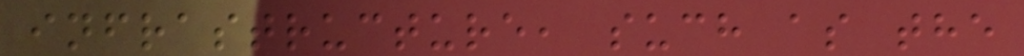infrastructure, such as the
